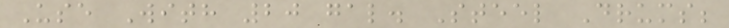Use With 20 gal. Steel Drums;
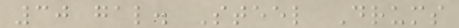30 gal. Steel Drums
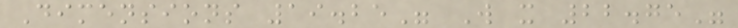Dimensions 19.25" W x 22.75"
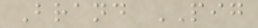Brand PIG
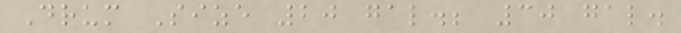Drum Size 20 gal.; 30 gal.
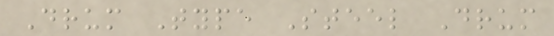Drum Type Steel Drum
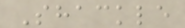Shackle
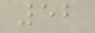52
